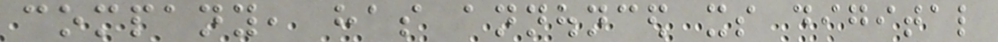company, has announced its digital
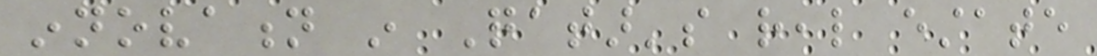innovation in Qatar's real estate
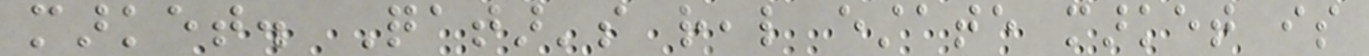market. Qatar's real estate market is
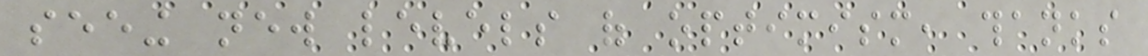seeing new levels of optimism, thanks
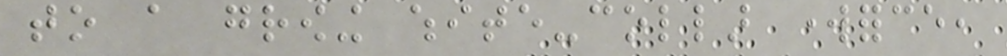to a growing white-collar workforce,
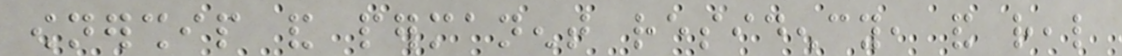ownership and permanent residency, and real
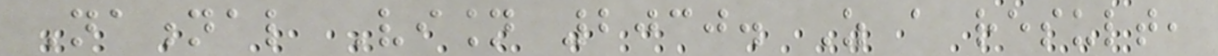National Vision 2030. As a result,
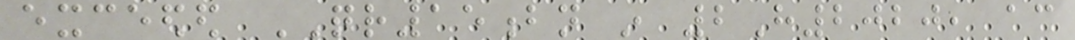exceeded QR15bn in 2H2020, according
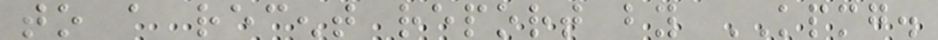to a recent report by KPMG.
